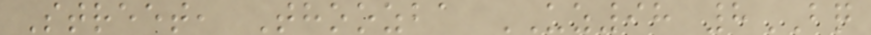Street, Thoozba UZ98 8BQ
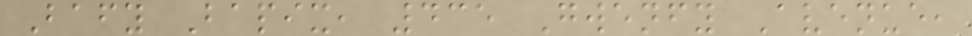Bafy Bapix, 435 Gwenfy Avenue,
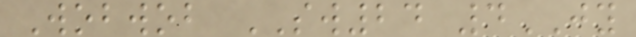Wobwob SW24 4JY
